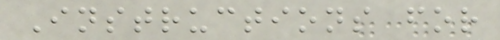Instructions for
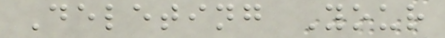Deleting Your
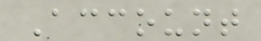Account
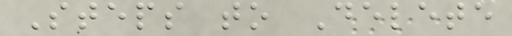Steps to Delete
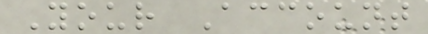Your Account
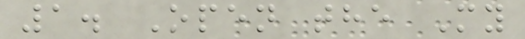1. Open the My
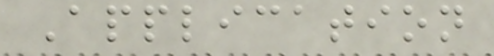Application
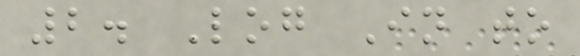2. Log In to
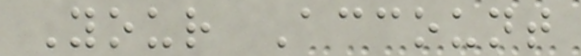Your Account
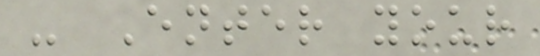- Enter your
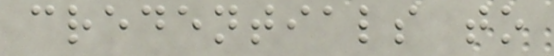credentials to
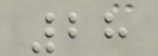28
